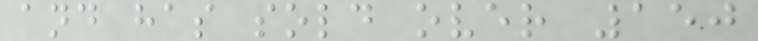and has sold over 150
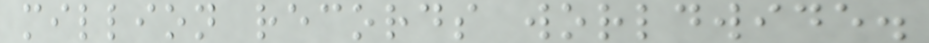million records worldwide.
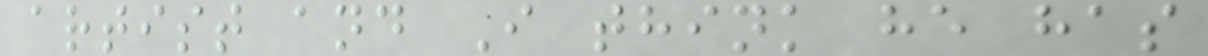artist and I think he has
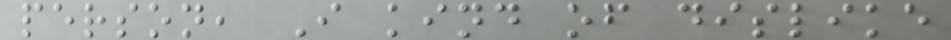person, I kind of dislike
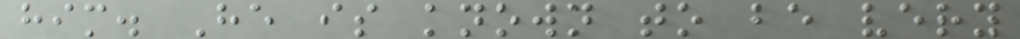him. He is known to be very
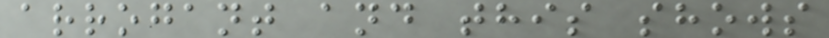arrogant and this shows
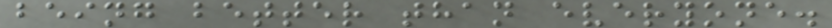being better than everyone.
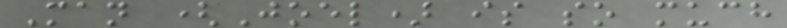Man (Joel) is so much
